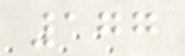177
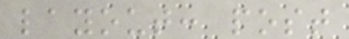layout: post
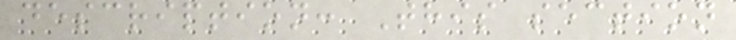description: This section
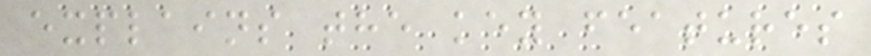explains the key features
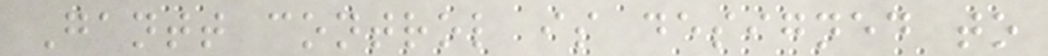Gantt control is designed to
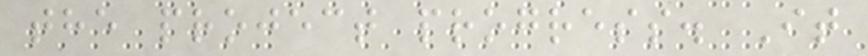the project progress. It
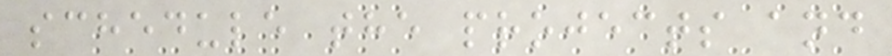schedule the projects and
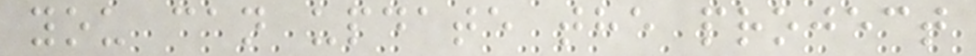you can update the project
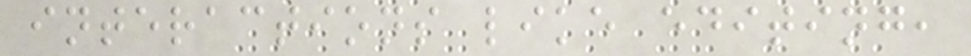interactions like editing,
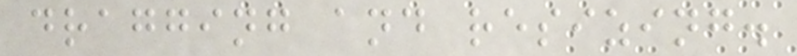dragging and resizing.
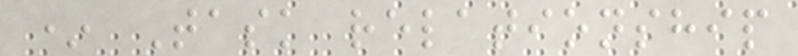* Task relationship
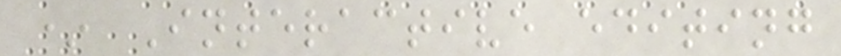* Interactive editing
